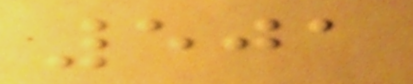501
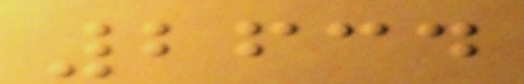2634
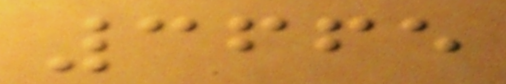3665
